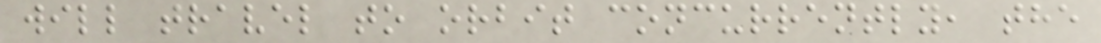will travel to orbit concurrently, the
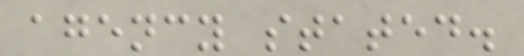agency stated.
